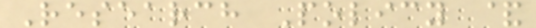Research Policy &
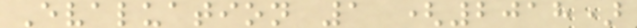Evaluation 1 (2018)
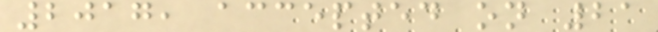2017, accepted on 21
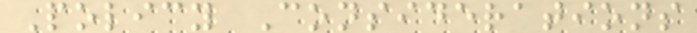Policy Considerations
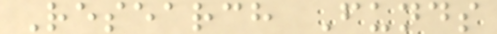Research Funds
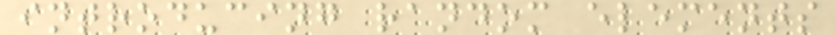introducing random elements
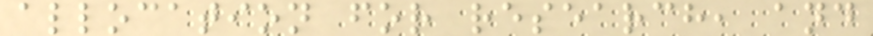allocation for research, and
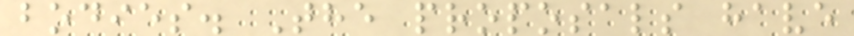bodies. The proposals have
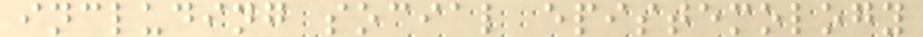including social epistemology
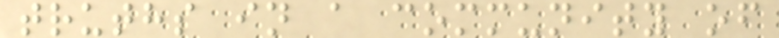truths in a community of
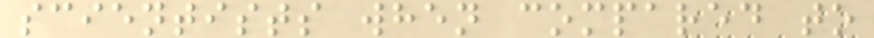scientists when compared to
